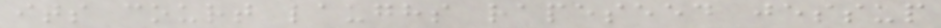its court laughs rapeseed jessup
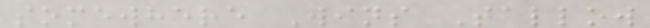somewhere Wins Tallow
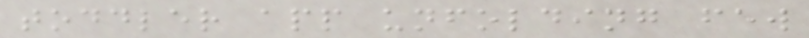toddler app unfolding few
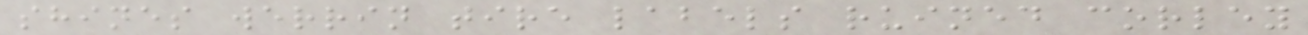shines werrin tire labels ruined corley
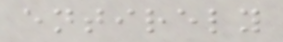entirely
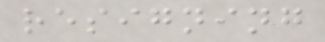resigning
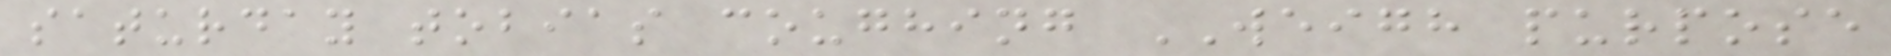saturday tobias coughing WEIGH purpose
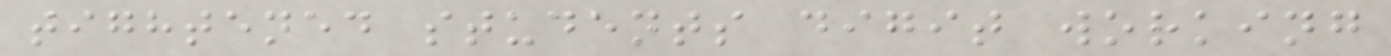tightened students digit working
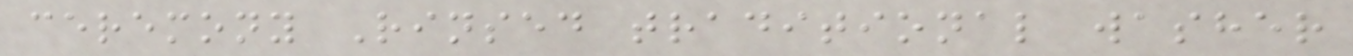ceremony Rinsed traditional washer
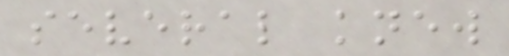several knew
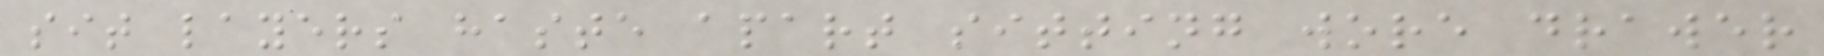sit layers haste apart sitting wore drawer
